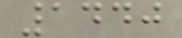1440
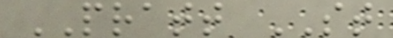PRATT ST
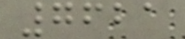7621
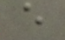e
